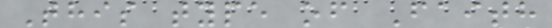This type of Faith
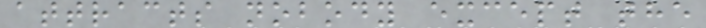attracts nobody except the
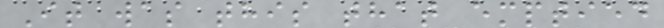It was this that emptied
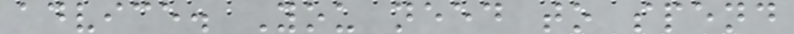advice. You need to spend
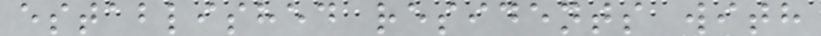established residents with
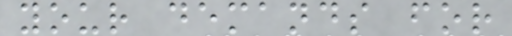your demands for
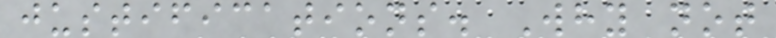justifications. Why not
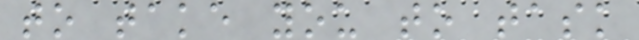to take you to task
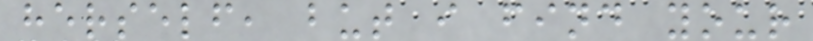herself, but i find your
